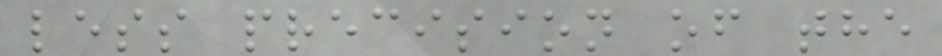less precision of the
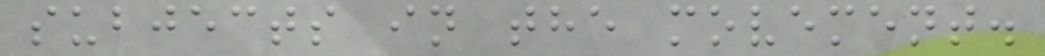subjects in the movement.
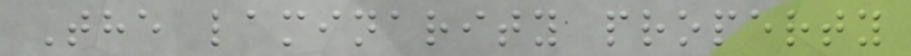The laminarity property
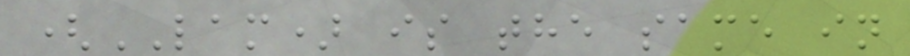(LAM) is the same in
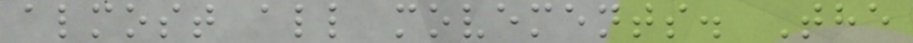almost all movements. The
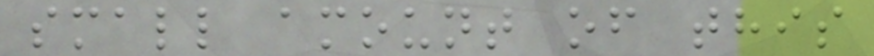small amount of this
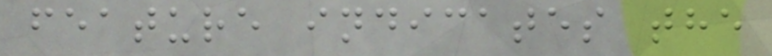feature indicates the
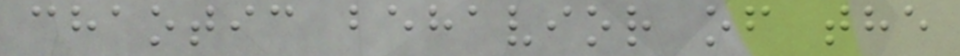chaotic behavior of the
